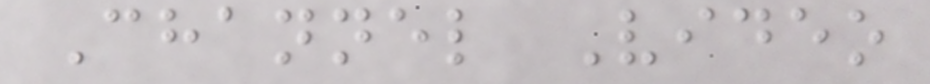Channel Video
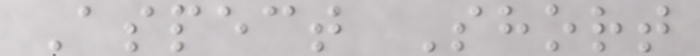Aspect Short
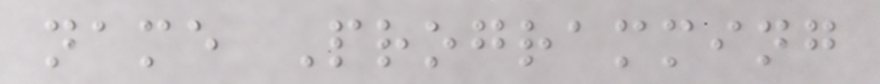name Programming
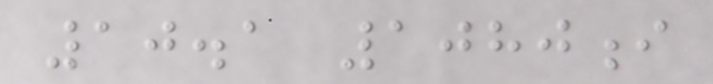10.1 1080i
